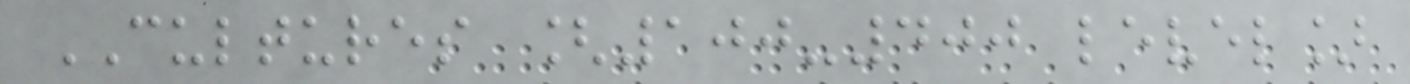CULTURES [100-400 level]
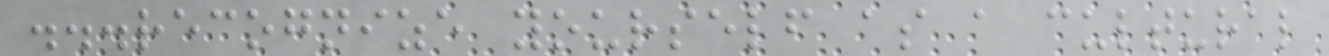...recognize yourself as a cultural
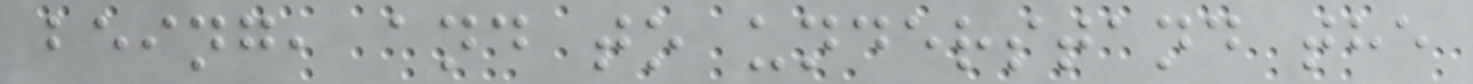being, and to understand the
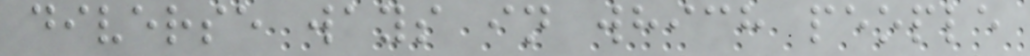diverse ways in which people
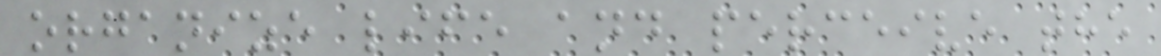organize life and perceive the
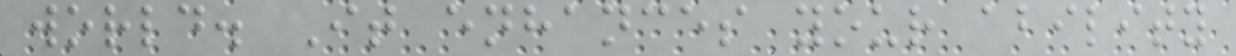world. It enhances your ability
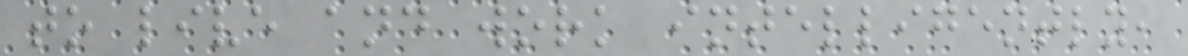to live and work intelligently,
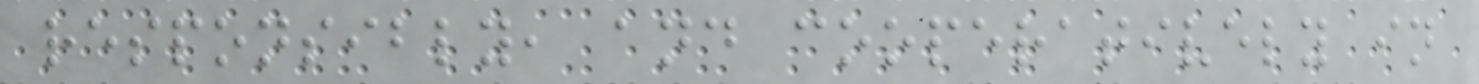responsibly, and cooperatively in
